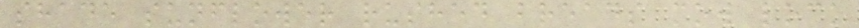shade sunflower rushed breads mow lock
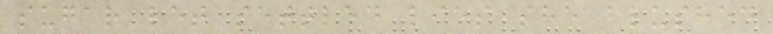sugar let settled lies she blushed
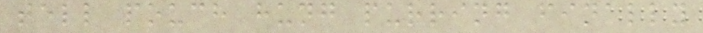tell pouch hung purring finally
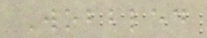Wobbled
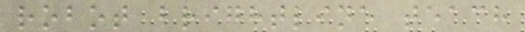robot brightline teach
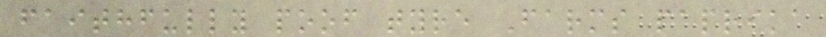faithfully poof tyre Farms paprika
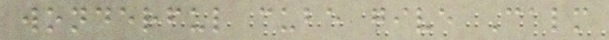wonderful cube give Calm
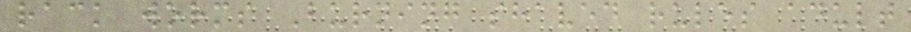rack worms Burning shaved rules adult
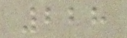228
